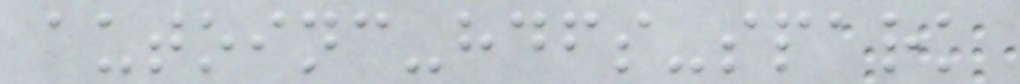autoinc-hdfs-spark
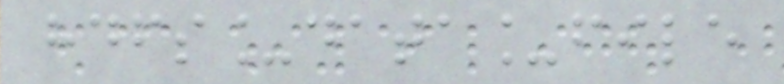hdfs_data_file
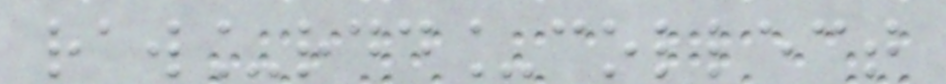raw_rdd_collect
